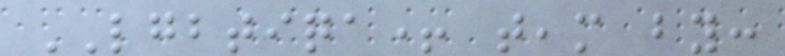LGBTIQA+ team by:
